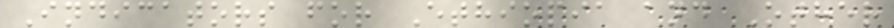Indicators for Ethiopia and Other
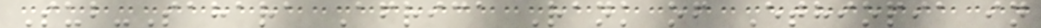Sub-Sahara Africa Rank of Ethiopia in
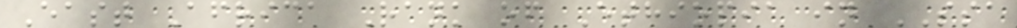East Africa Rank of Ethiopia in SSA
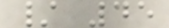/ 45
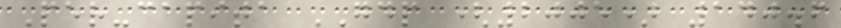Per-capita GDP (2005) 140.6
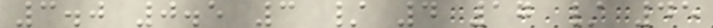3.0 0.5 3 / 4 17 / 45
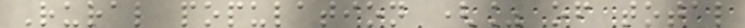Rural population (% of total
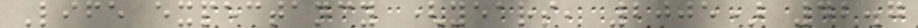Life expectancy (years, 2005) 42.7
